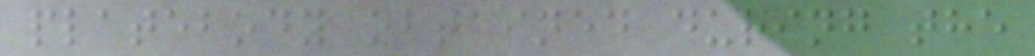platebody obtained during the
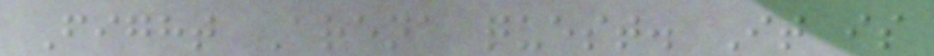Fight Arena quest. It is
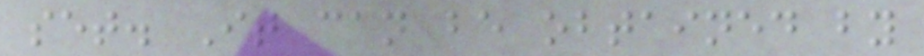set. It can be obtained by
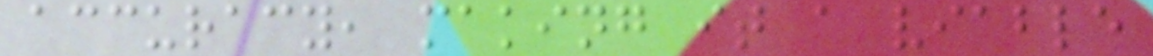accuracy, making it a viable
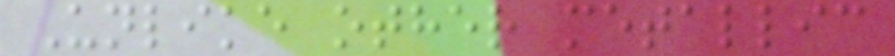Unlike other metallic
